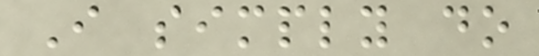I simply do
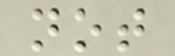not
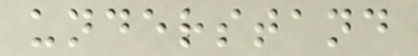understand
